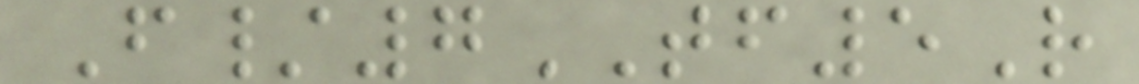F/7TF5R
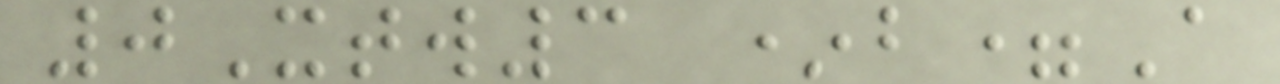0Xtw3 *b=A
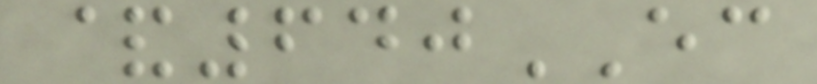&640EC
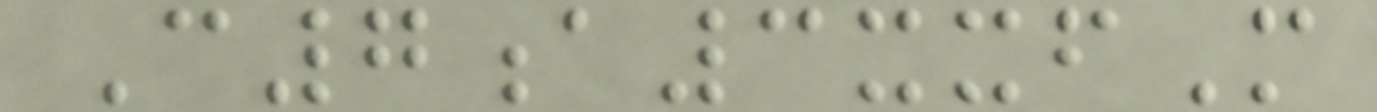C7a3xxfM
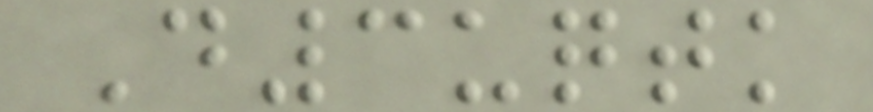D3uqtk
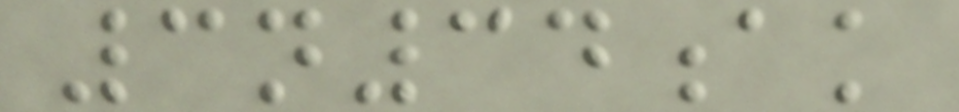3n34ak
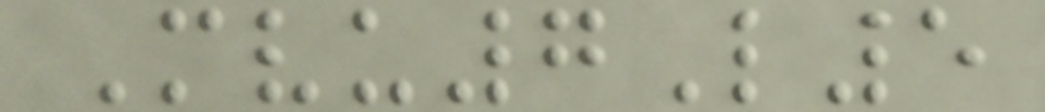Mvu7L5
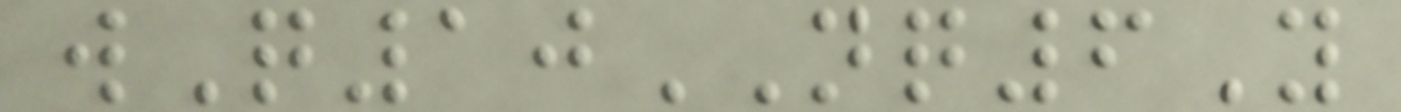wQ10NQ6Y
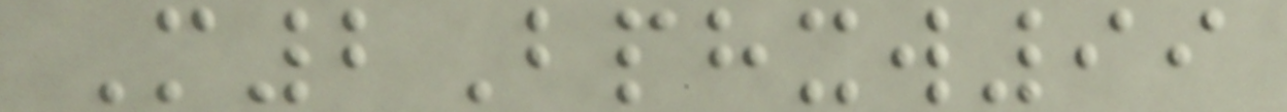M2Bphxw99
